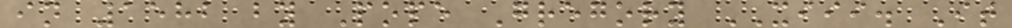in 1582 by Pope Gregory XIII. It
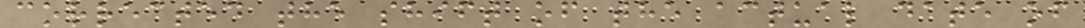corrected the shift of the actual date of
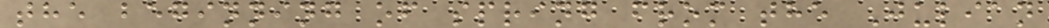the beginning of spring from the Julian
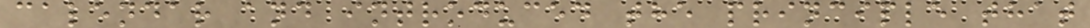calendar and introduced the principle that
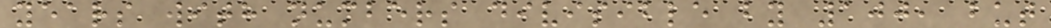years with numbers divisible by 100, but
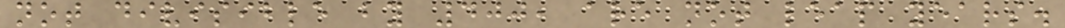not divisible by 400, are not leap years.
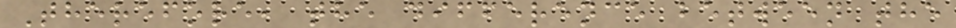Therefore, the difference between the
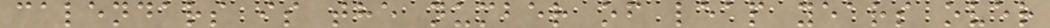calendars is the number of leap years over
